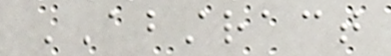ABSTRACT
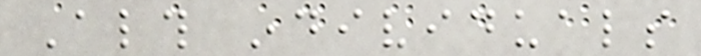Although individuals
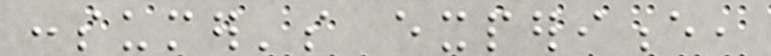consumer's experience,
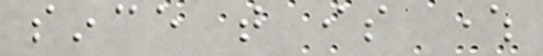since that is where
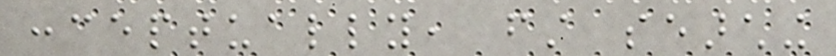conceptually, first searching
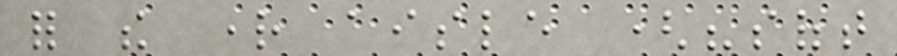for the right aisle ("soft
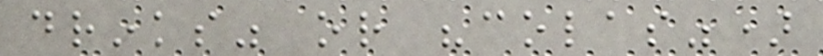drinks" or "colas")
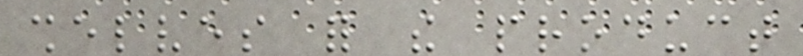shelves for the product
